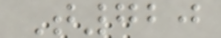T720
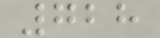728
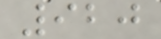920
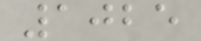1025
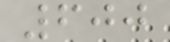600
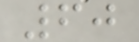60
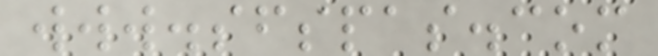www.sfspas.com
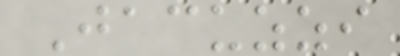Jacuzzi
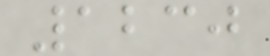1230
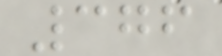376
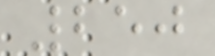250
